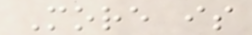More is
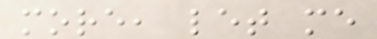more, let me
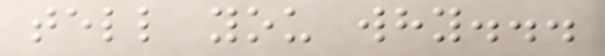tell you why...
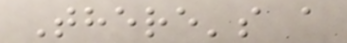There's a
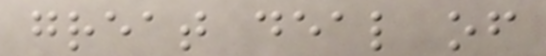great deal of
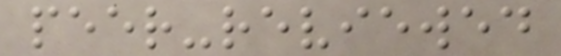peer-reviewed
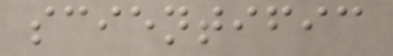scientific
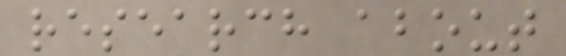research about
